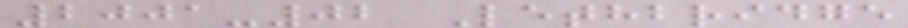2001-02 Lethbridge
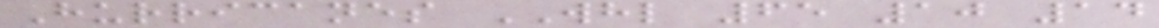Hurricanes WHL 65 10 14
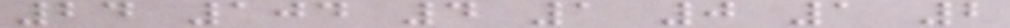24 104 4 1 0 1 2
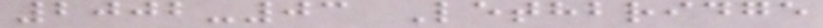2002-03 Lethbridge
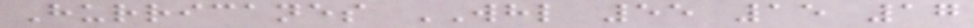Hurricanes WHL 55 15 17
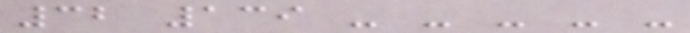32 139 - - - - -
